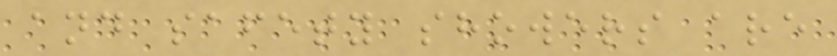and safety showers are
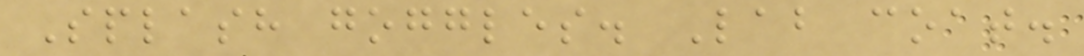Splash goggles. Lab coat.
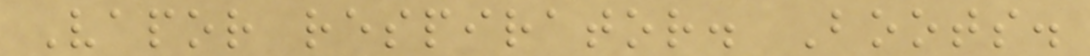Vapor respirator. Boots.
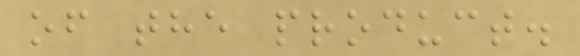of the product.
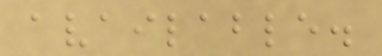available.
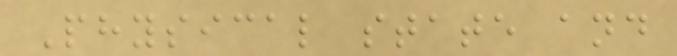Physical state and
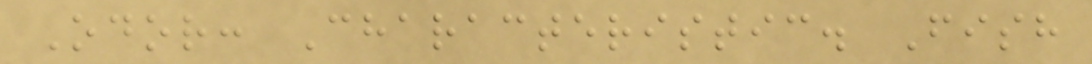Odor: Characteristic. Fish
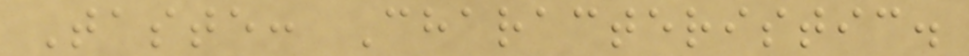Taste: Characteristic.
